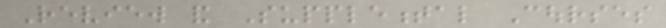Review and Supplemental Courses
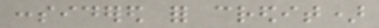considered for credit)
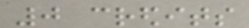0 credits
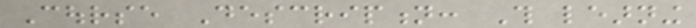Course Description: This learning
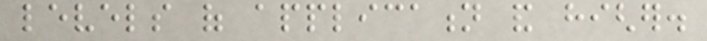levels of application and higher.
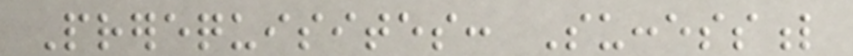Prerequisites: Successful
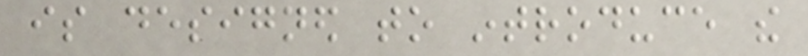is designed to introduce the
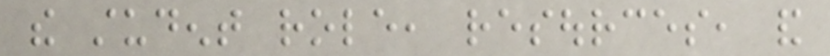the student role, resources, and
